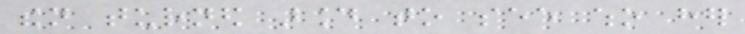then turned around to see who her
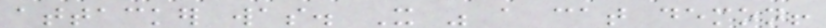attacker was. It was a cat demon!
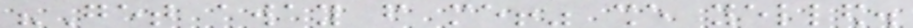"Get away from me!" she yelled.
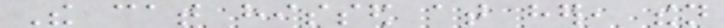The cat hissed at her, then
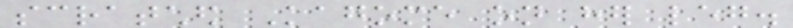scratched Kagome on her leg.
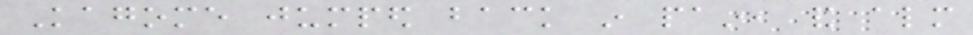Kagome jumped back in pain, and almost
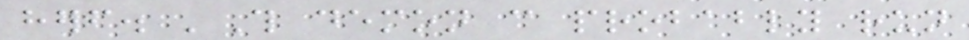herself. 'This demon can probably run
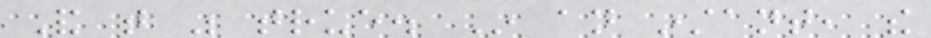And that was true. In an instant, the
